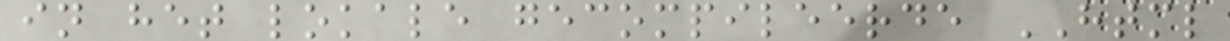in het lokale gecompileerde HTML
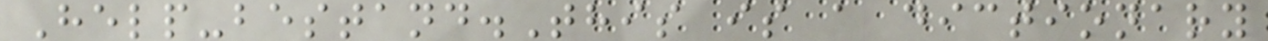Help-bestand.This is a dictionary
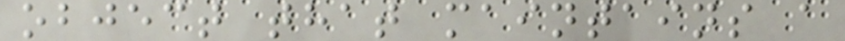object that maintains a
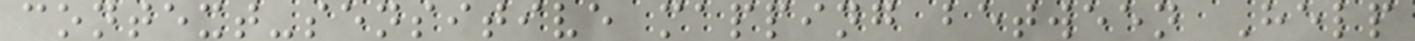context-sensitive mapping between Help
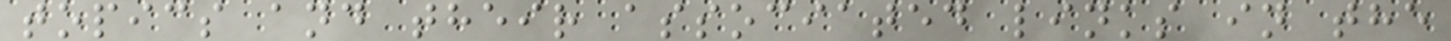topics and their associated links in the
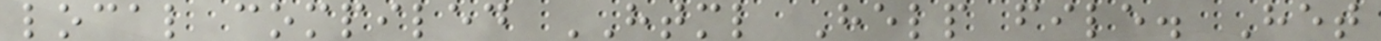local compiled HTML Help file. Het
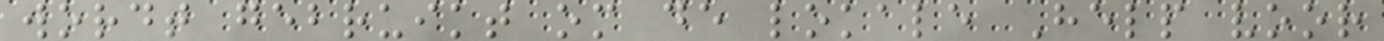wordt gebruikt om de lokale Help voor
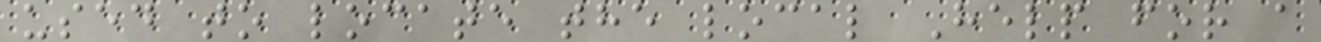used to locate the local Help for a
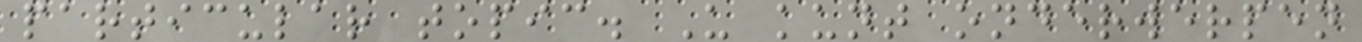particular topic. U kunt onderwerpen
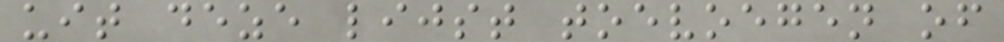uit deze lijst toevoegen of
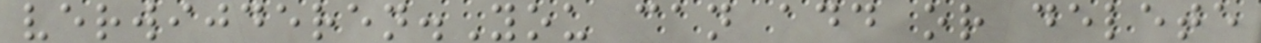verwijderen.You can add or delete
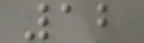12
